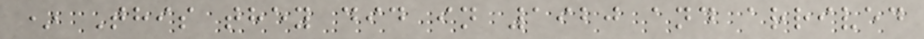* This they did in 1920 and arrived
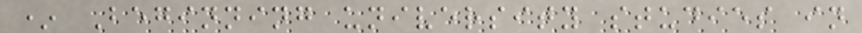* Beginning university studies in
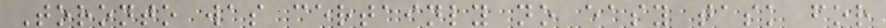Toronto was certainly no easy task for
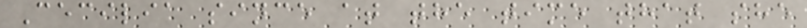Cecilia since at the time that she
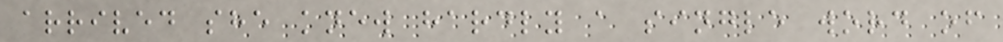arrived she knew hardly a single word of
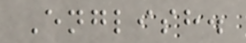English.
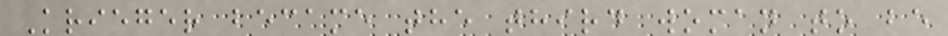Krieger became the third woman to be
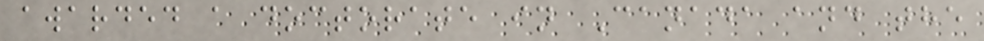awarded a doctorate in Canada and the
